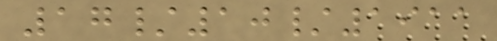17/10/1911
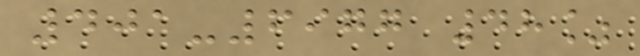401-6977 48%
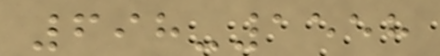698-1558
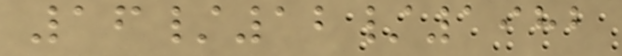16/12/1982
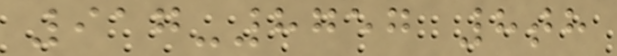917-8757 8th
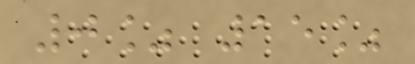0% 15%
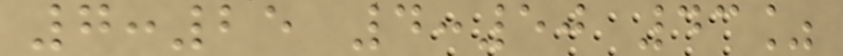7:25 4:50 43%
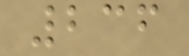236
